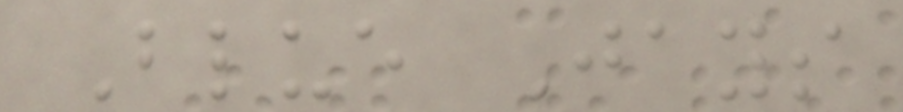Blue Jays
